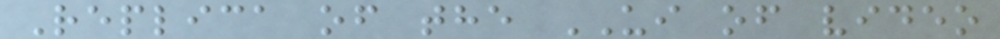Replica of the UI of video
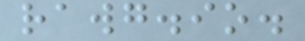rawg.io.
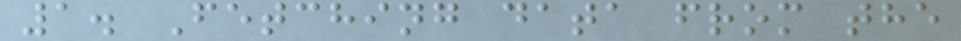1. Fetching data from the
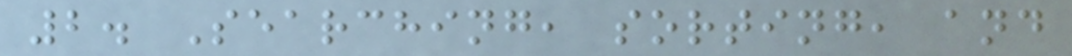2. Searching, sorting, and
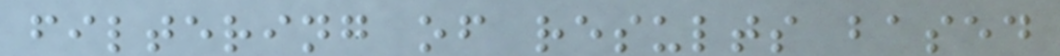filtering of results based
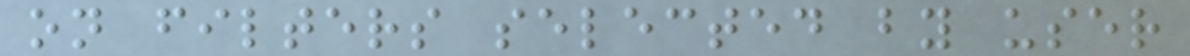on filters selected by user
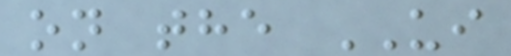on the UI
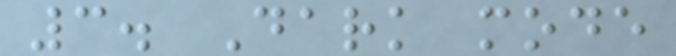3. Dark mode
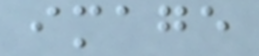image
